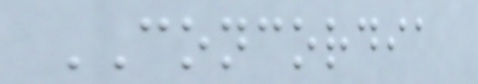CONCORDIA
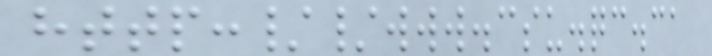http://www.csu.qc.ca
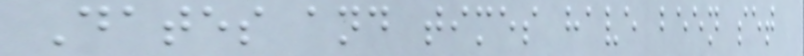Dates and times have been set
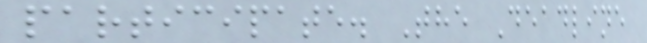participate. The Deadline
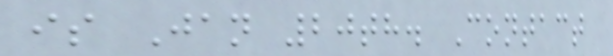is Jan 20th. Contact
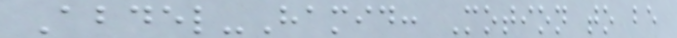Abdel-Hamid: Motion to be
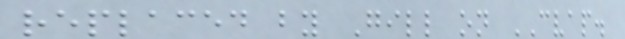replaced by Gill on CVAP.
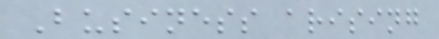Business arising
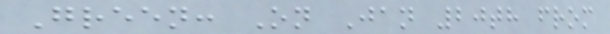Green: On Jan 20th from
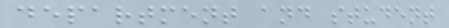department and student
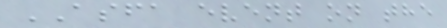ASFA event on the
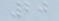20
